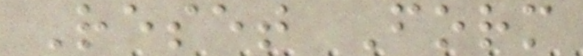Reset Form
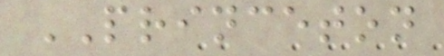PRINCETON
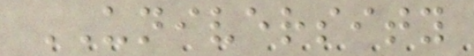UNIVERSITY
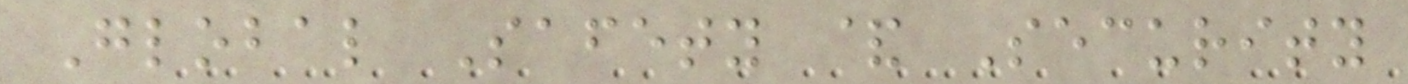Global Safety & Security
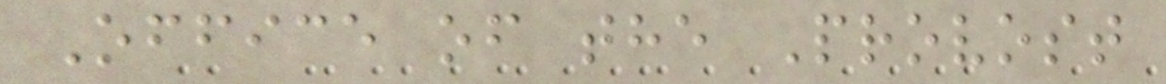Office of the Provost
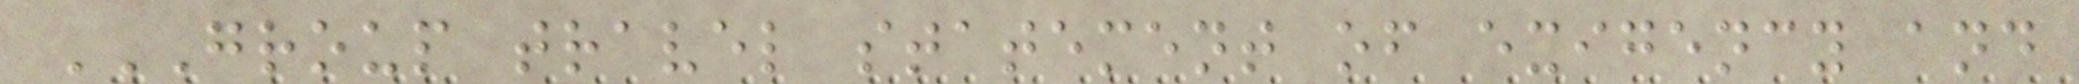GROUP TRAVEL STATEMENT OF EXIGENCY AND
